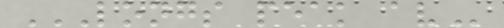LONGS PEAK AV
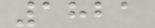1821
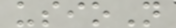usioN
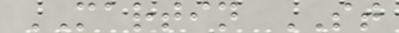MARTIN ST
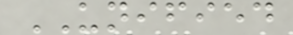UNIFIED
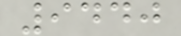9440
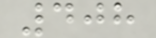408
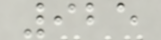925
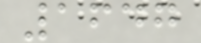1647
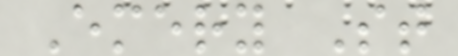Emery St
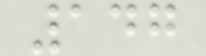147
